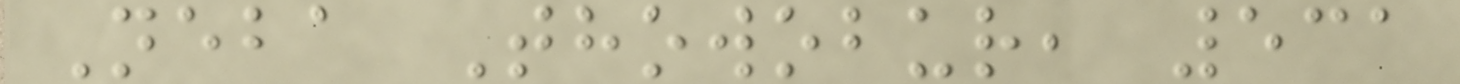Neba Thowobur, 531
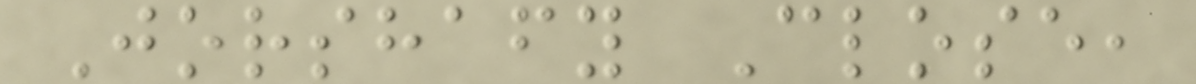Jorshafy Close,
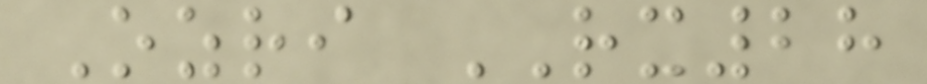Ozri RX28
